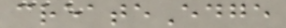createEdge
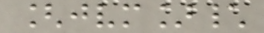[jvm]\
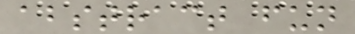abstract fun
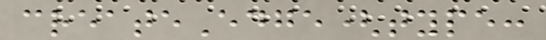createEdge(type:
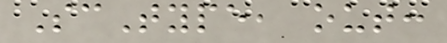ScType, out:
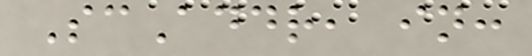ScAddr, in:
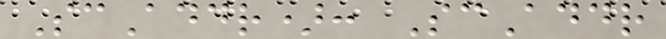ScAddr): ScAddr
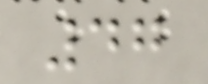47
